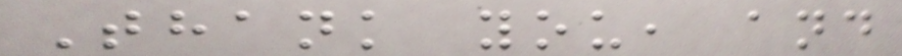Thank you, and
